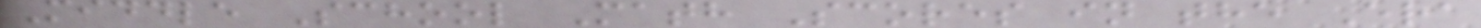Middle School Math Scores in the Era
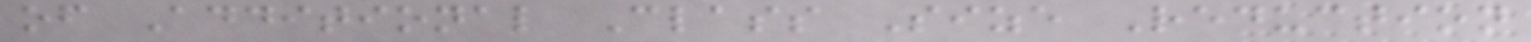of Additional Class Size Reduction
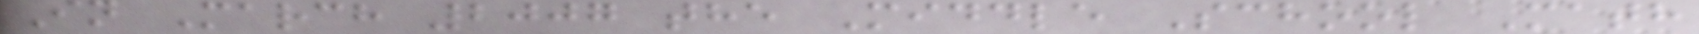In March 2007 the Middle School Math
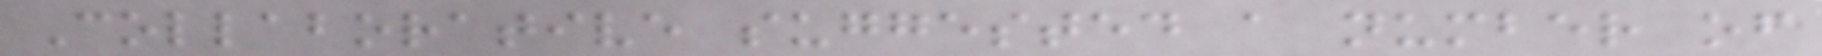Collaborative suggested a number of
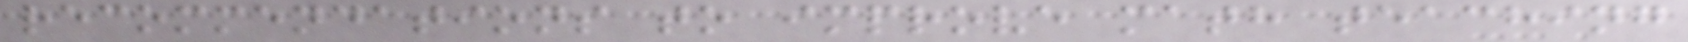recommendations to improve math teaching
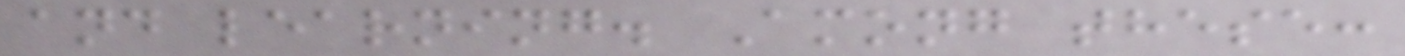and learning. Among these:
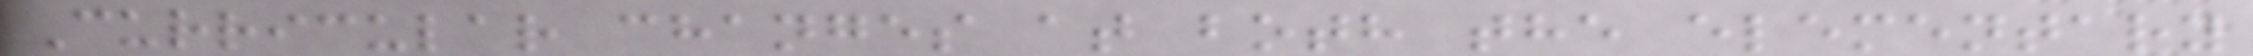Curricular changes at both the elementary
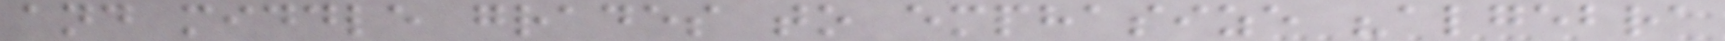and middle grades to emphasize "algebra
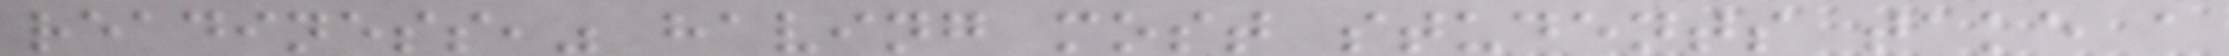readiness," having most students take a
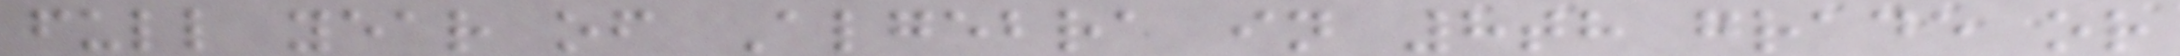full year of Algebra in 8th grade or
